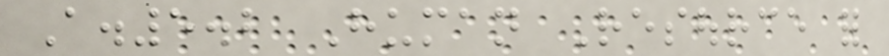A.5.2 Human Resource for
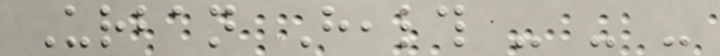Urban Health - - -
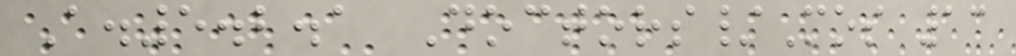A.5.2.1 Doctors/Mos 13
